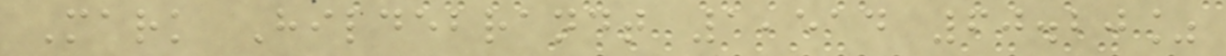Mark Hildebrandt 1,514 60.20%
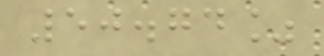50.74%
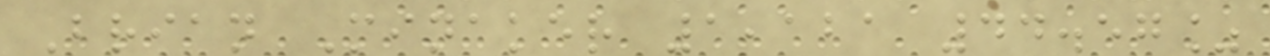Brian Minaker 1,121 44.57%
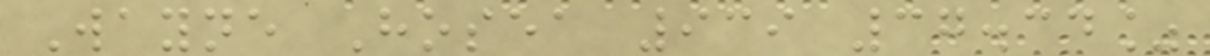Wayne Hosea 939 37.34%
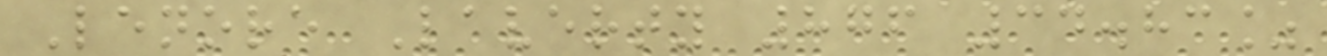Lenore Laverty 876 34.83%
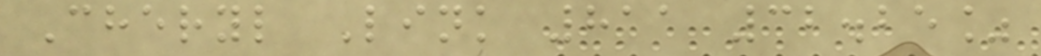Cheryl Link 811 32.25%
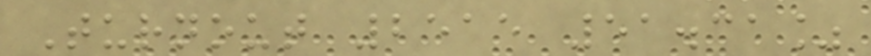Turnout 2515 51.31%
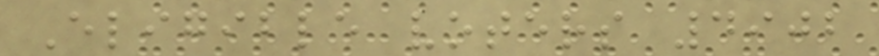Eligible voters 4902
